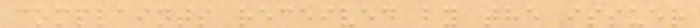complaints received by the issuer
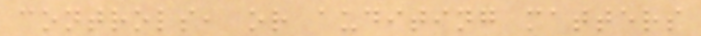controls, or auditing matters
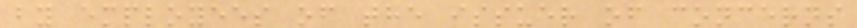by employees of the issuer of concerns
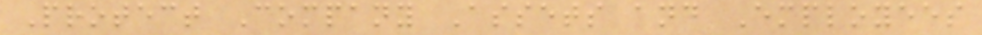Protect Company Assets and Employees
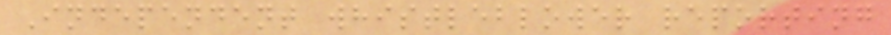Independent whistleblower reporting
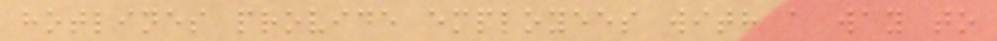hotlines provide employees with a way to
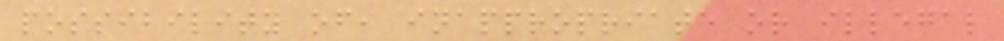possibility of, inappropriate or illegal
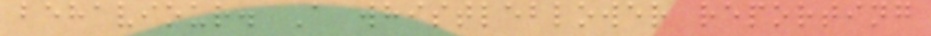behaviour. A whistleblower reporting
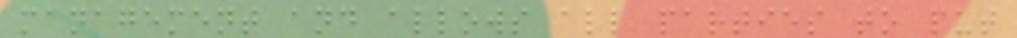management and allows all parties to put
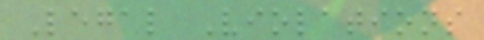Legal Violations
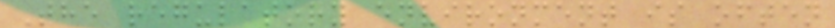The regulatory environment is often
